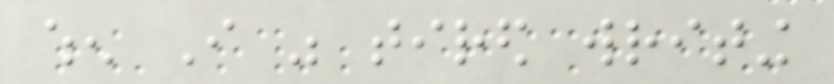when I was tired writing
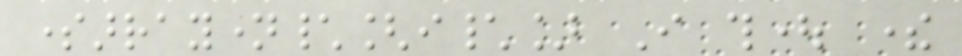somearrayname\[i\] I thought there
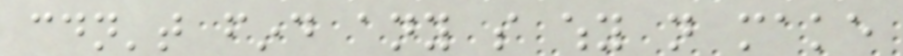couldn't find any so why not make
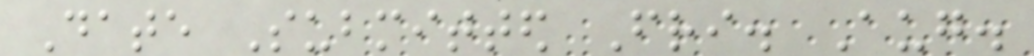Date Submitted Fri. Aug.
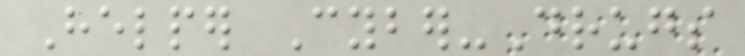Helper Cyber-Drugs
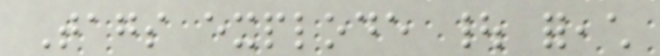Tags explode | foreach
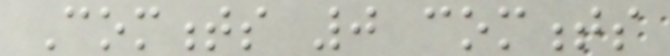Comments 0 comments
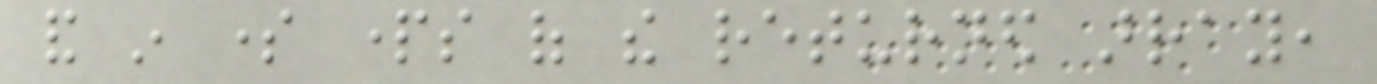and in some parts of the returned array,
